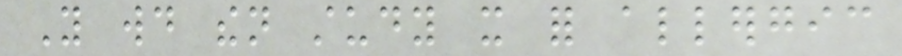You would then study it for allergic
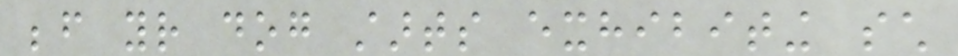before your dog starts exhibiting such
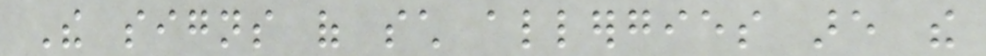The signs of such allergies are the
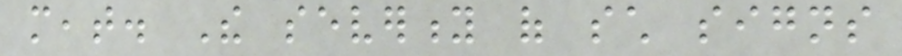meat. The severity of such signs
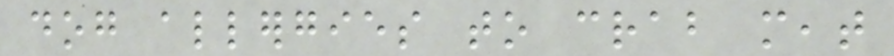dog allergies to crab meat
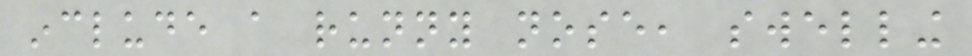include a runny nose, swelling
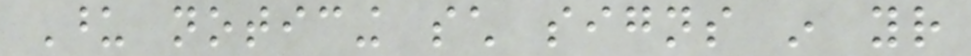Upon noticing such signs in your
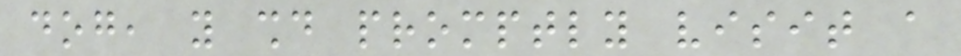dog, you should promptly visit a
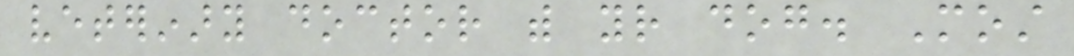veterinary doctor with your dog. Most
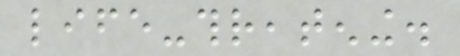life-threatening.
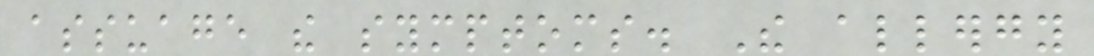assuage the symptoms. The allergy
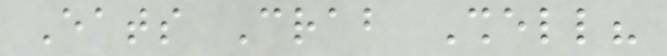Eats Crab Shell?
